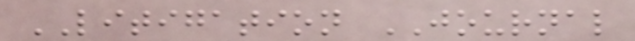LITIGATION JOURNAL
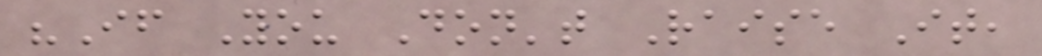"If You Don't Raise It,
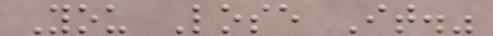You Lose It."
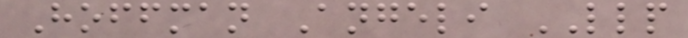Hoffman Angeli LLP
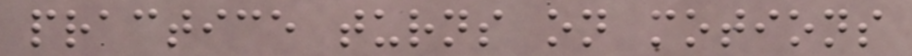practice turns on motions
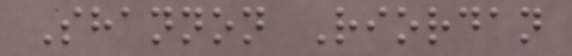Shannon Riordan
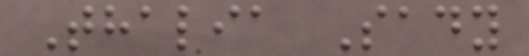Thalia Sady
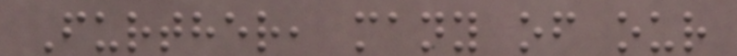Further, many of our
